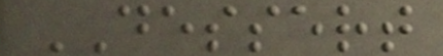DESSERT
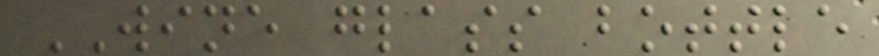WINE glass bottle
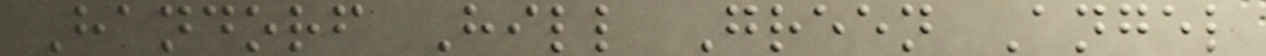Handorf Hill Green Angel
